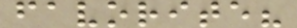favorite?
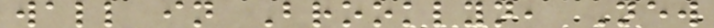wall in Brooklyn, New
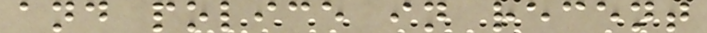and police in recent
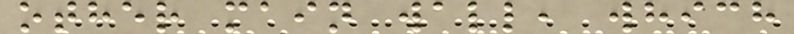other main wall, which
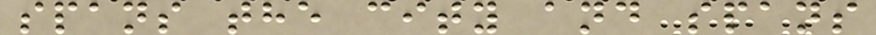spans the city and spans
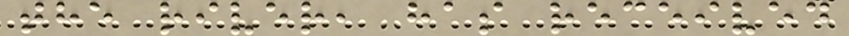the river, has received
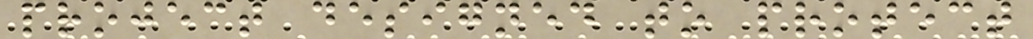project designed to protect
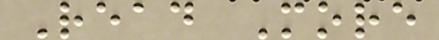Read More
